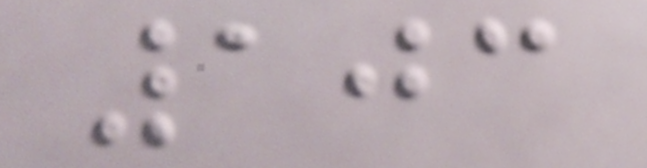103
